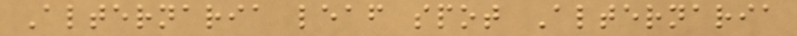Alternaria leaf spot Alternaria
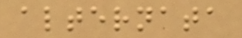alternata
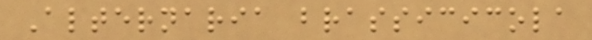Alternaria brassicicola
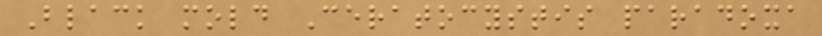Black mold Ceratocystis paradoxa
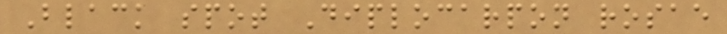Black spot Diplocarpon rosae
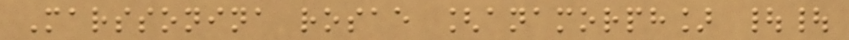Marssonina rosae [anamorph] ||
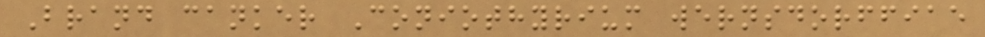Brand canker Coniothyrium wernsdorffiae
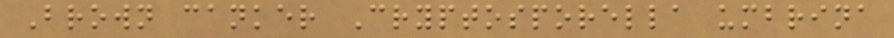Brown canker Cryptosporella umbrina
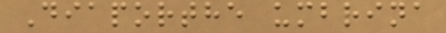Diaporthe umbrina
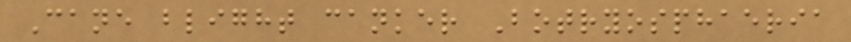Cane blight canker Botryosphaeria
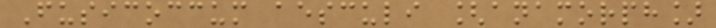Fusicoccum aesculi [anamorph]
